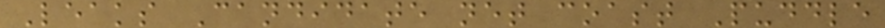Leaks Candidate net coast Puddle
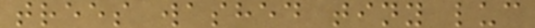trees washed tiny luc
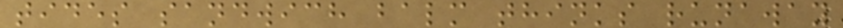tides sandwich balm thinks runaway
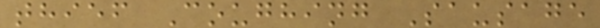thief Coughing Sausage
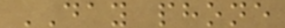DAY phone
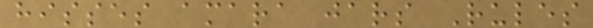hisses amara jars Rules
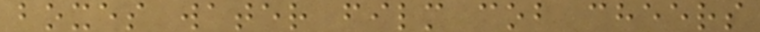boxes water film cob cheers
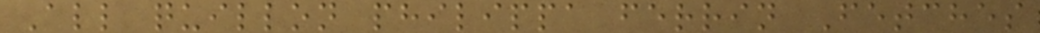All quillon philippa ferrin Fetches
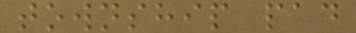township pad
